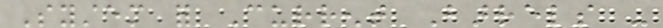System for Current Barrels -
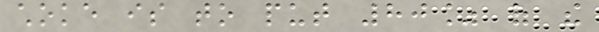choke is to put 80% of the
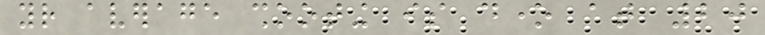your average shooting is done at 20
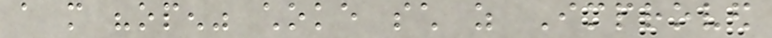a more "open" choke such as Improved
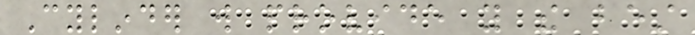Cylinder will provide you the best
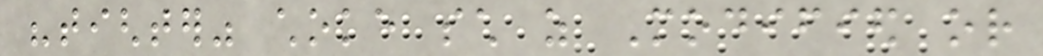"tighter" choke such as Modified or
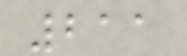211
